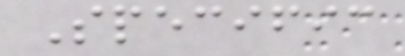Specific
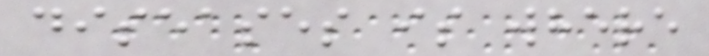diseases is where
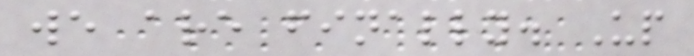we are finally. Up
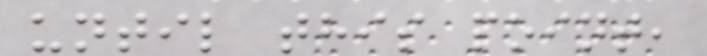until this point,
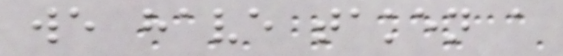we have taken a
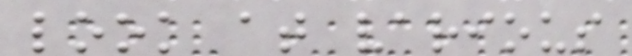look at various
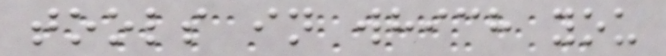tools in which you
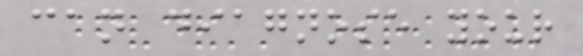can diagnose your
